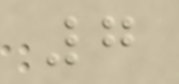7
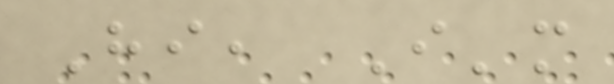Hi, I'm
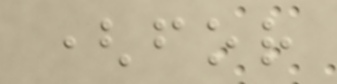(for
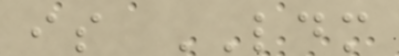is LDM
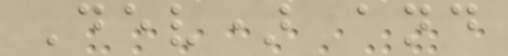Dev) and
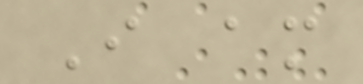I am
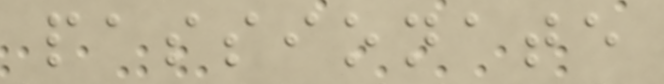passionate
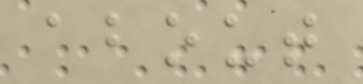about
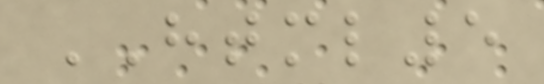HTML5
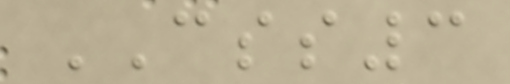CSS3
